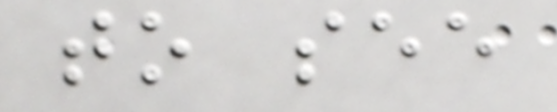to see
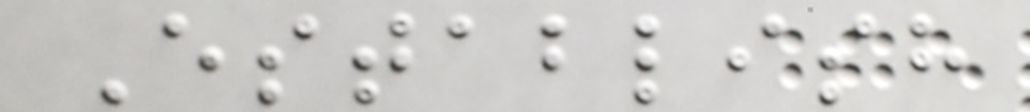Establish
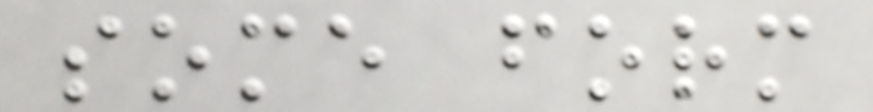some form
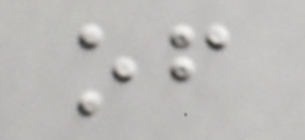of
